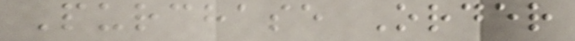Purchase Order
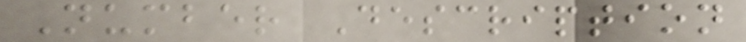Number Description
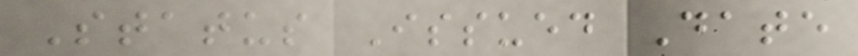Status Issued Date
